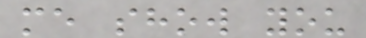me show you
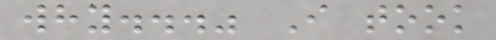why..." I took
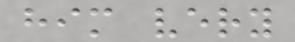him very
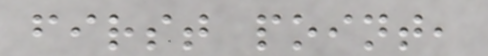first point,
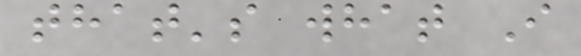that's what I
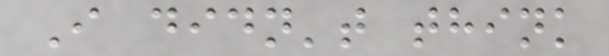I didn't think
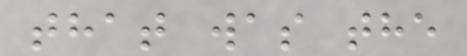that was the
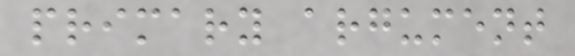primary argument
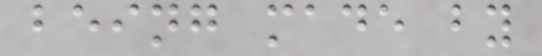being made by
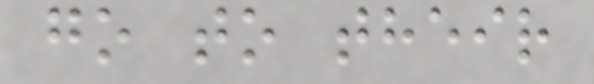go to their
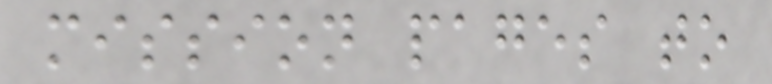mission pages to
